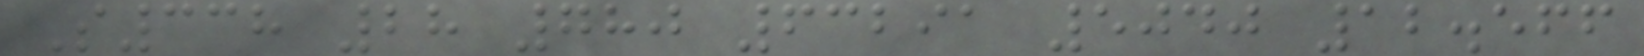S338 28 780 63291 5040 12.566
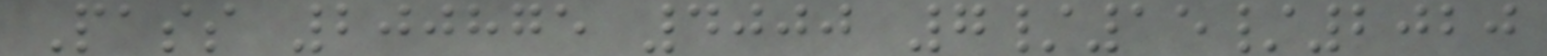Pass 200875 4000 7/15/2020
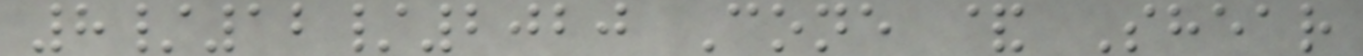8/12/2020 Cone & Shear
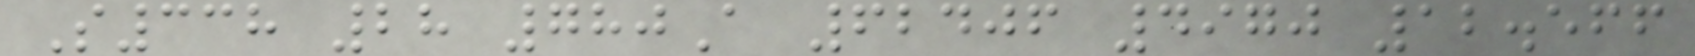S338 28 780A 62406 4970 12.566
